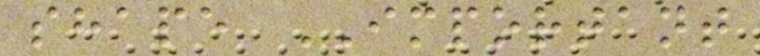shape IMPORTANT
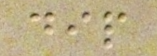dip
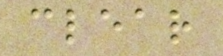clear
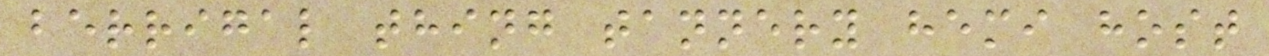berrigal thing tannery hemi host
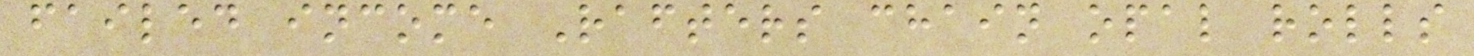failed income Rafters chain opal rolls
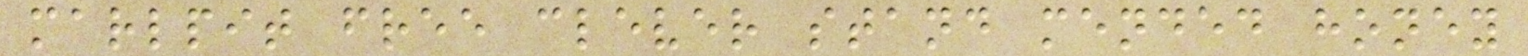marlpit free clever stand mended honey
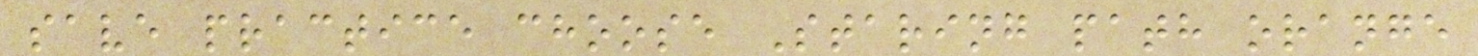save practice choose Staring path orange
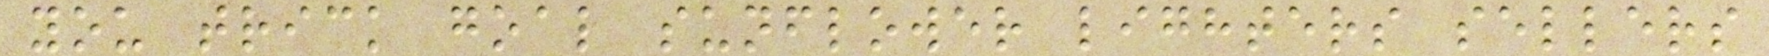you trick goal sunflower lighters sellers
